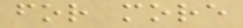for more
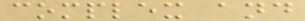complex and
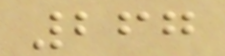267
